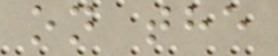on the
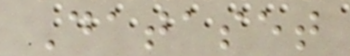Dataset
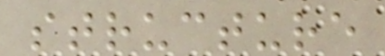structure
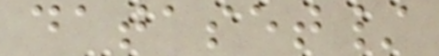dataset/
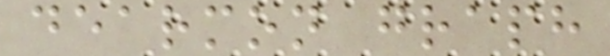dearmon graph
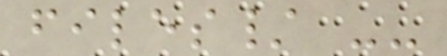files/ --
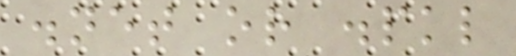.net or .pkl
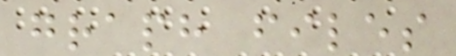graph files
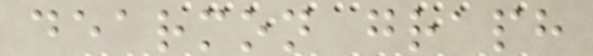dearmon graph
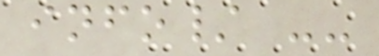info/ --
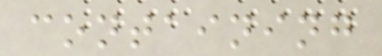containing
